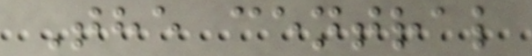The central
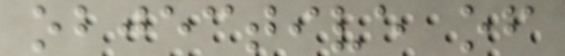objective of
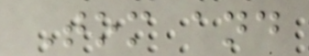Tom and
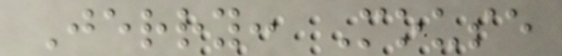Jerry: Mouse
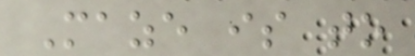Maze is to
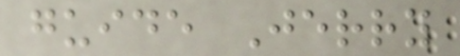guide Jerry
